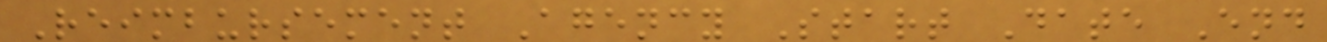Reimbursement Agency Start Date End
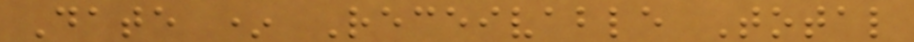Date * Receivable Total
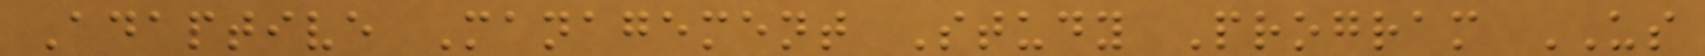Adaptive Management Study Program US
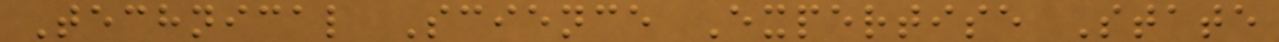Technical Science Expertise State
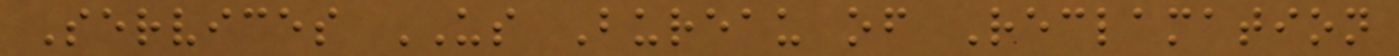Services US Bureau of Reclamation
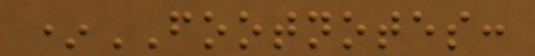*FOOTNOTES:
